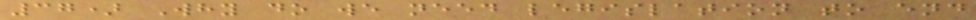37) Why do we need legislation to end
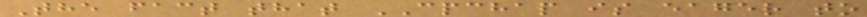The fact that CPCHAP is eager to
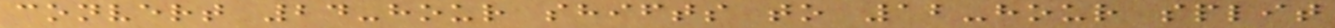convert 24-hour shifts to 12-hour split
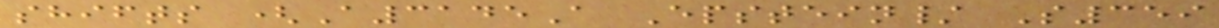shifts (A3145A Epstein/ S359
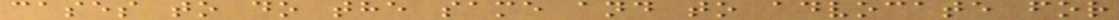cases to do the same and to advocate for
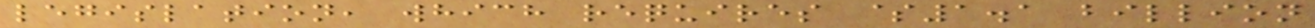legislation, which requires $1.1 billion
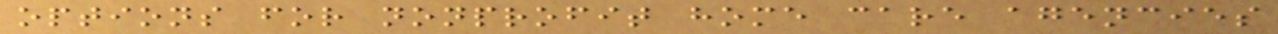options for nonprofit home care agencies
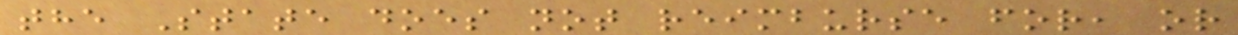the State does not reimburse for, or
